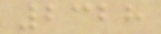2328
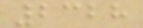2328
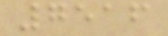7516
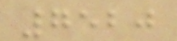7520
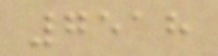7518
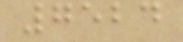7524
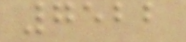7522
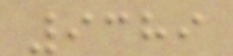9389
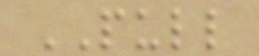PULL
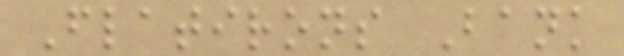Flatirons Bank
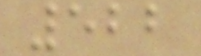522
